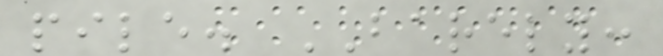pile. BARELY:
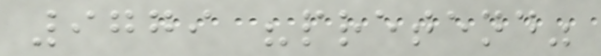9779 "pretend"
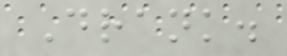Drank.
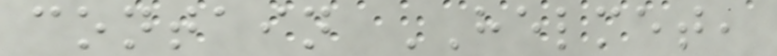contain HELMET,
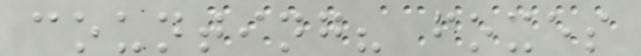counting? foxes
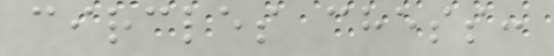circles chess:
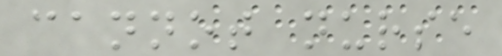cannot nurse
